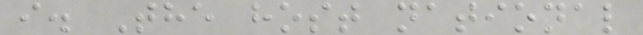i. The host national
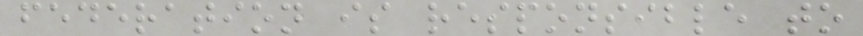federation is responsible to
